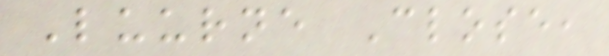Luurne Close,
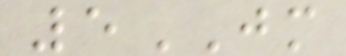5JM
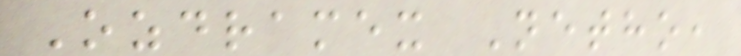Ozdramex Netho,
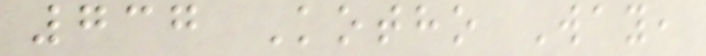737 Kotho Way,
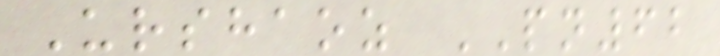Urshaoz PN62
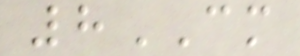8CM
